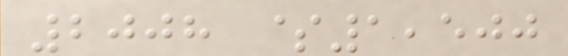2008 $1,500
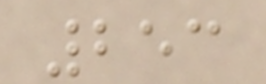253
